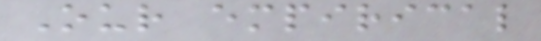Our empirical
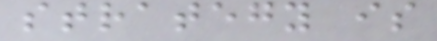strategy is
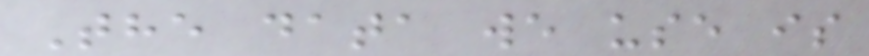The data we use is
